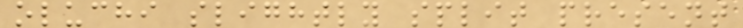oluchi slightly split present
